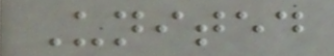United
